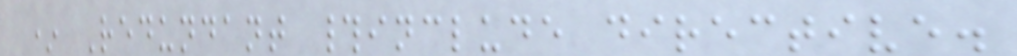* Redundant #include directive.
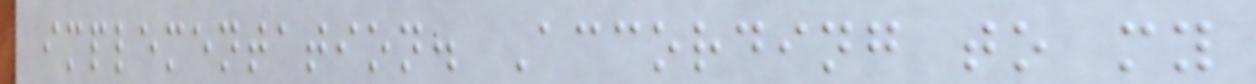implementation. According to my
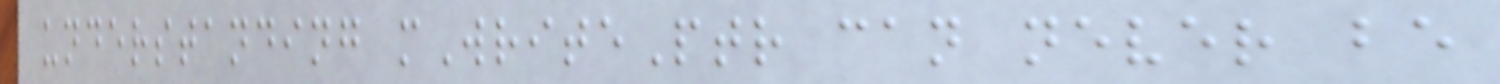understanding mWritePtr can never be
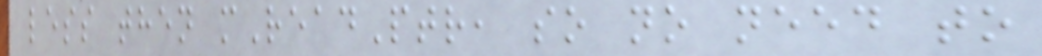less then mReadPtr, so no need to
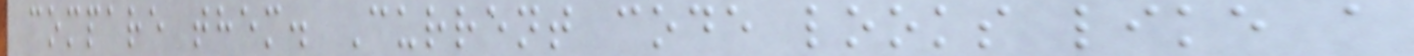compare them. Current code looks like a
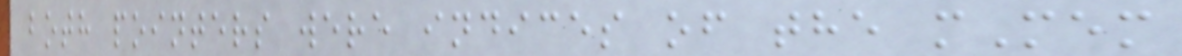both pointers were indices of the mMem
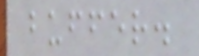buffer.
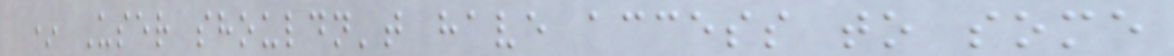* User shouldn't have access to some
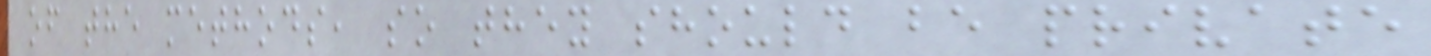of the methods, so they should be private
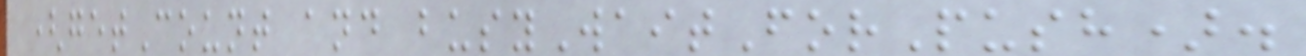(getCount and busyWaitForPush).
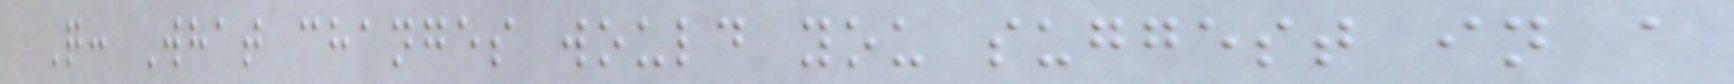Q: What changes would you suggest in a
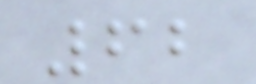62
